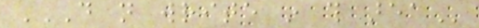DO NOT WRITE IN THIS AREA
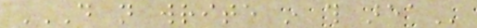DO NOT WRITE IN THIS AREA
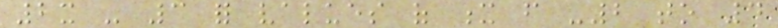2x - 3 for values of x from -2 to 4
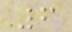6
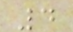4
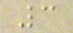3
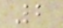2
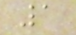1
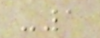-1
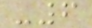-6
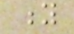y
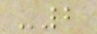-2
